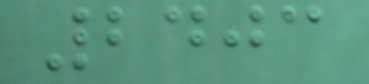2403
